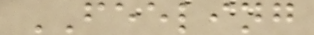FEELING
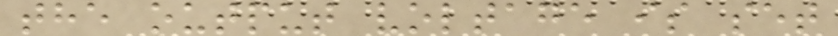the output voltage is set
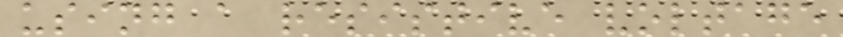using a resistive voltage
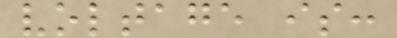voltage is:
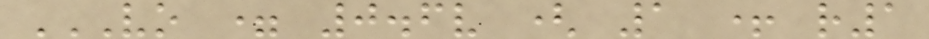VO = 0.6V ( 1 + R1
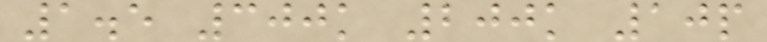1.5 300k 200k 10p
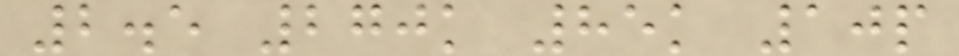2.5 270k 85k 10p
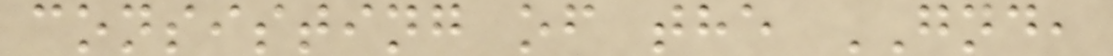consisting of the GND,
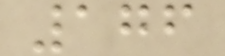176
